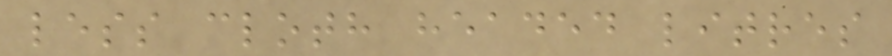less cloth headed litres
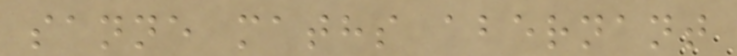sanne maths abernant
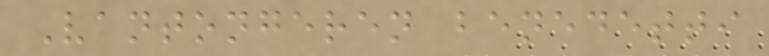Vantongeren benedetti
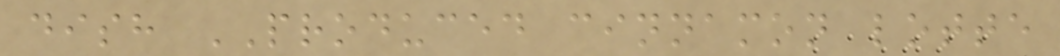dish PRODUCED cinnamon lotte
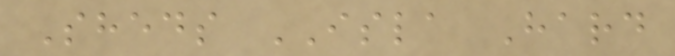Sheds ISLA Hard
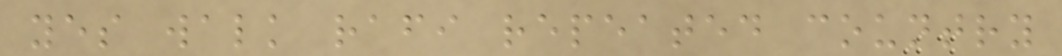yes walk rafi repeated country
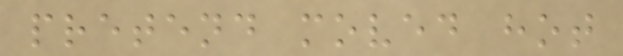pretend moved hot
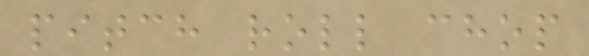pitch roll chop
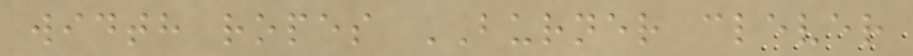width ropes BURNER clever
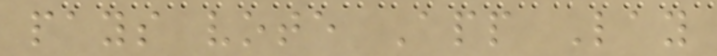pays vote App Lay
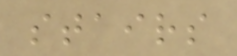stairs
